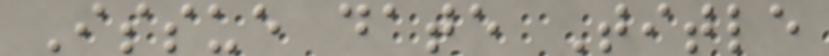Issue date Title
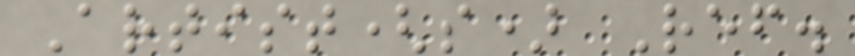Artist(s) Ref.
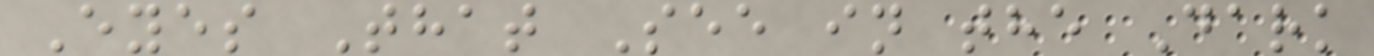Eyes That See in the Dark
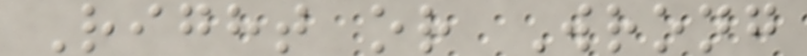Right or Wrong
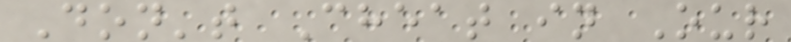Don't Cheat in Our
